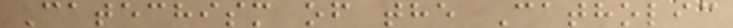Catechism of the Catholic
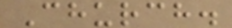Church.
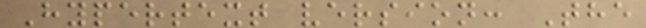Hypertext version: The
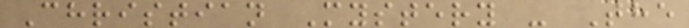Christian Mystery - The
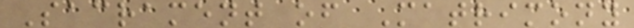Sacrament of Matrimony
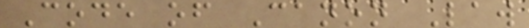Code of Canon Law
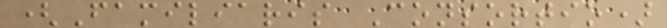(Familiaris Consortio)
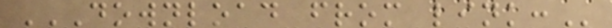DOWNLOAD FROM LINK:
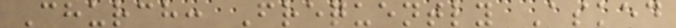Church: Frequently Asked
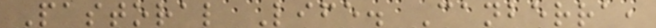Pastoral Life. Canberra,
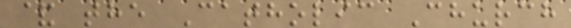& the Catholic Church
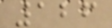126
